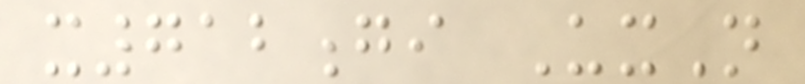x712gi UxN
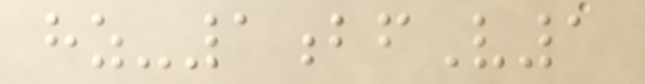hz-1bfV1
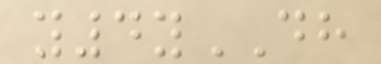y4yDH
